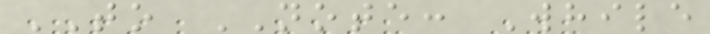TO NOTE: While
